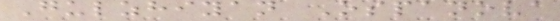Gulzhiyan Ospanova
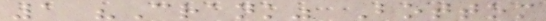1 "Crank" Bottom
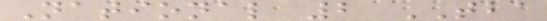National 2 TBA
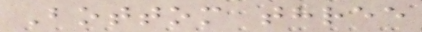Bottom three
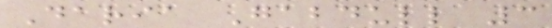Daria Gabdull 3
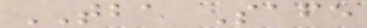TBA Safe
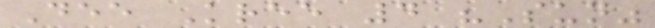Dee Kree 4 "Sun"
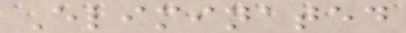Eliminated
